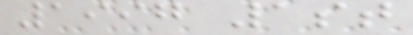1997 1st
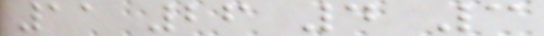11 26 4 3
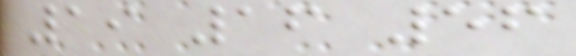19 16 56
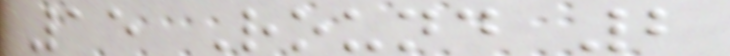15 Round 2
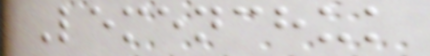Lemenchuk
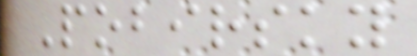Pobirsky
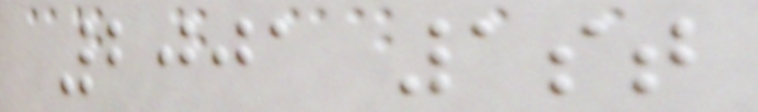2001 1st
